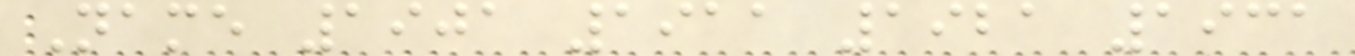Name 1901 1911 1921 1931
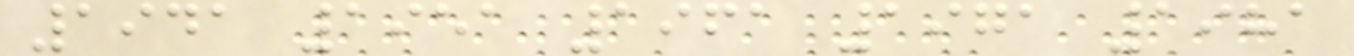1941 1951 1961 1971 1981
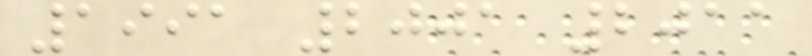1991 2001 2011
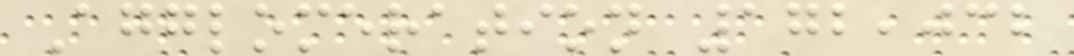Agglomeration 172,032
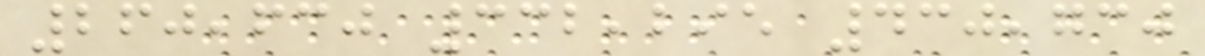260,630 332,295 430,730
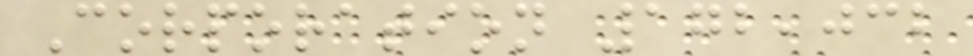Corporation 172,032
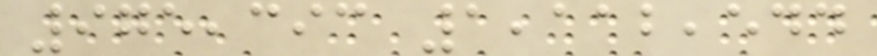975,393 1,112,544
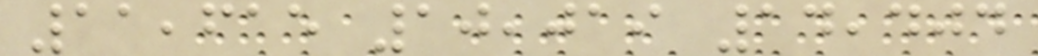11,615 10,019 14,404
